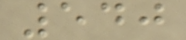540
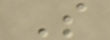S
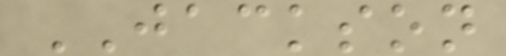JACKSON
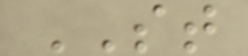ST
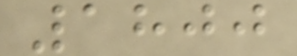1800
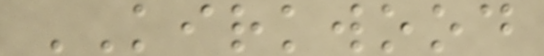KIRKWOOD
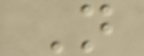N
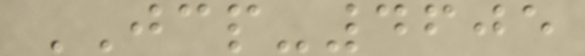JCP-4605
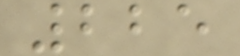225
